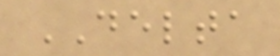DELTA
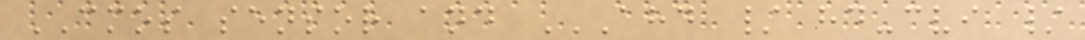CMOS sensor and AHD / HD-CVI /
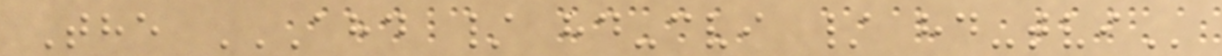The AHD / HD-CVI / HD-TVI
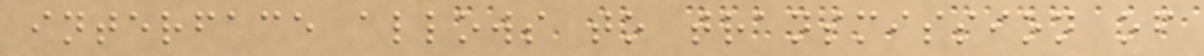interface allows to transmission of
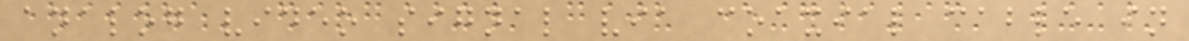analog video signal via coaxial cable in
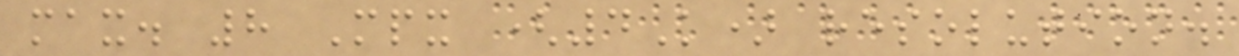max. 8 Mpx (4K) resolution.
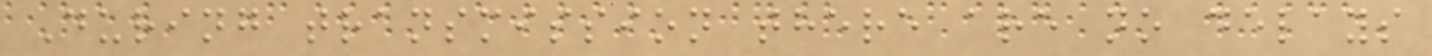During transmission there are no delays
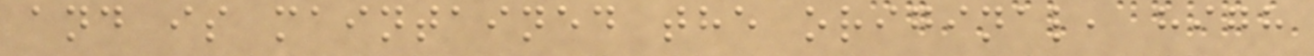and is maintained the original, high
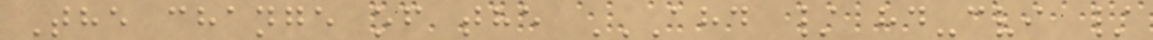The change of the AHD / HD-CVI /
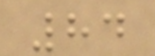84
